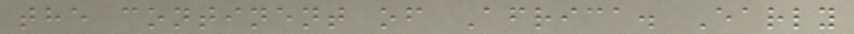the continent of Africa. Early
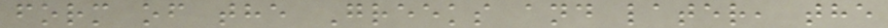form of the Greeks and later, the
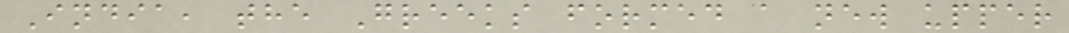India, the Greeks formed a new upper
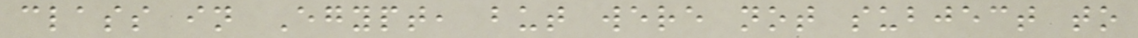class in Egypt, but were not subject to
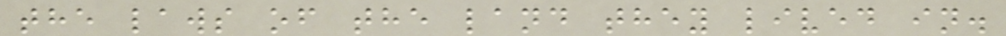the laws of the land they lived in.
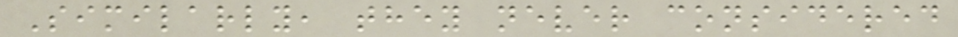Similarly, they never considered
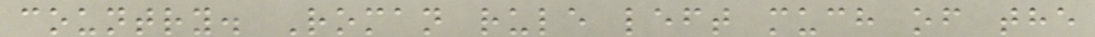country. Roman rule left much of the
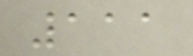111
